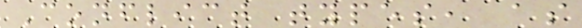Conflict types, as
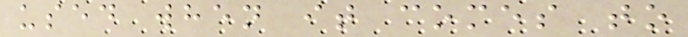used when it comes to
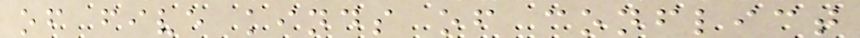of five kinds of conflict
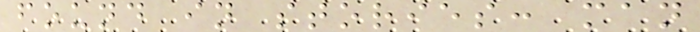found in stories: man
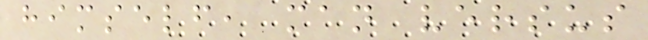himself, man versus
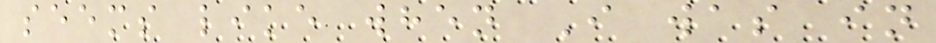seems like when I was in
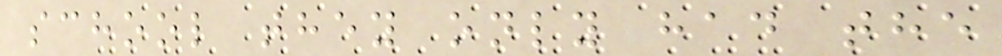school they only had the
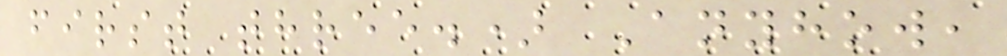first three.) Anyhow,
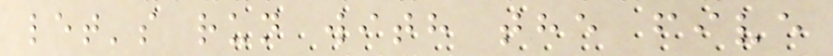let's run with the five
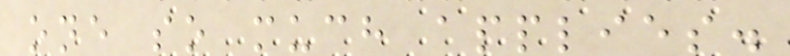one so much applies.
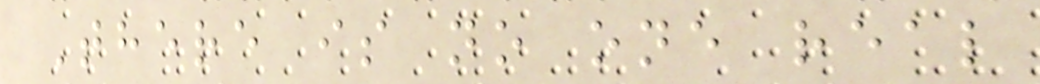There is no one real
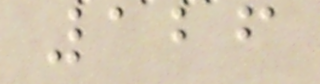126
